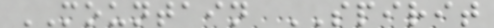MOUNTAIN SPIRIT
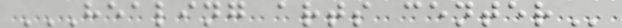HEALING ARTS CENTER
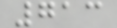713
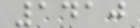1410
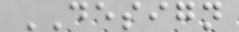DESIGN
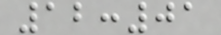12:01
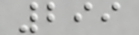299
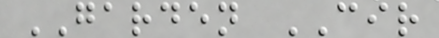GARDEN CIR
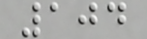104
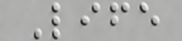Life
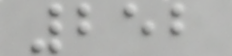252
